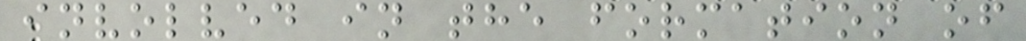involved in the formation of
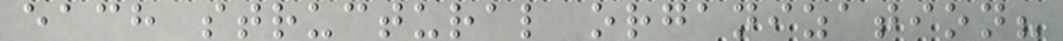each structural organization?
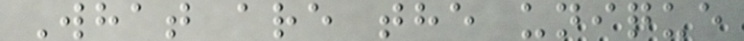What are the unique
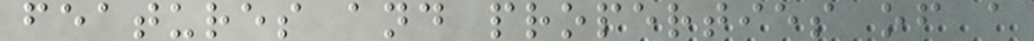features and properties of a
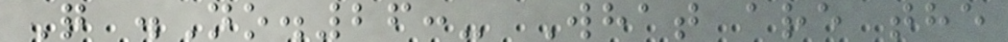Q .No.26:- What are the
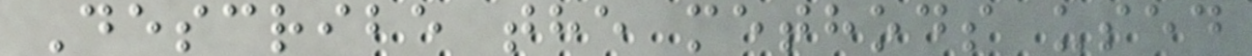Describe the methods used
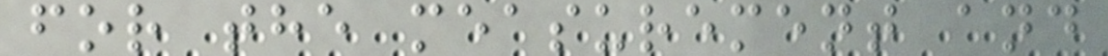for the measurement and
